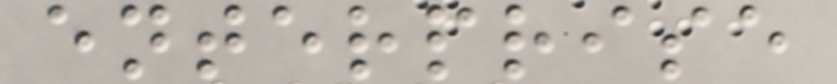enterprise
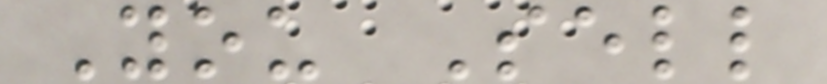You Sell
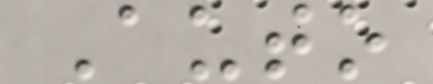Auto
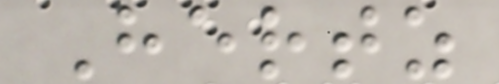Hertz
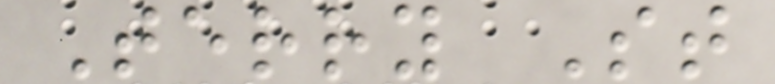Terry St
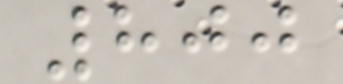800
